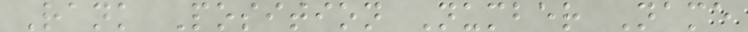Rank Position Number Name
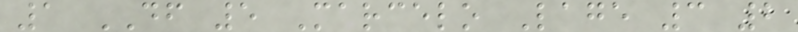1 DF 5 Marcelo Lage 3 2
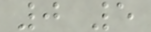0 5
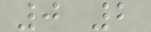0 2
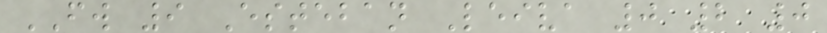FW 9 Esteban Leiva 0 2 0
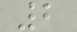2
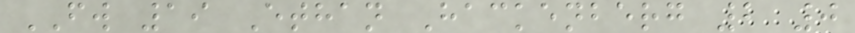FW 19 Ethan Hackenberg 2 0
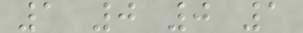1 0 0 1
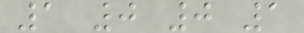1 0 0 1
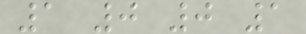1 0 0 1
